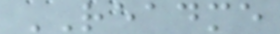README
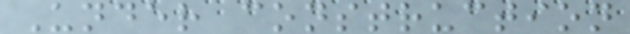Under construction
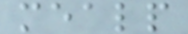mealp
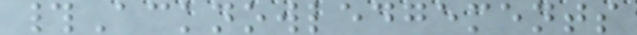#Acknowledgements
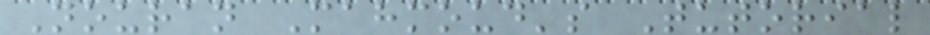Nouran Mahmoud's Tutorial
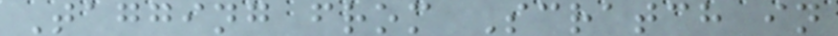Tagging from Scratch in
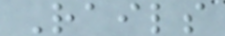Rails
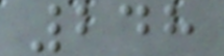248
